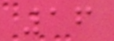16
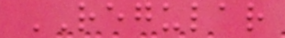REGULAR
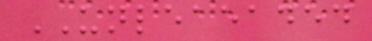UNLEAEADED
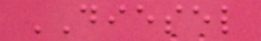DIESEL
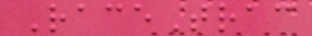RaceTrac
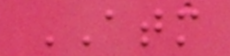ATM
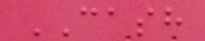CASH
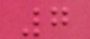7
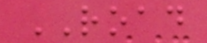ROAD
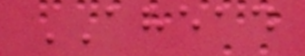AHEAD
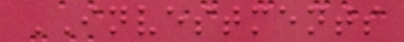INVESTMENTS
